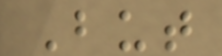But
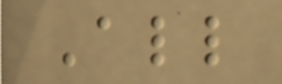All
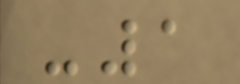-1
